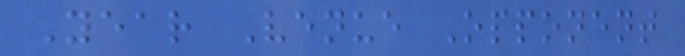Year Venue Opponent
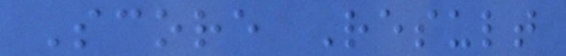Score Result
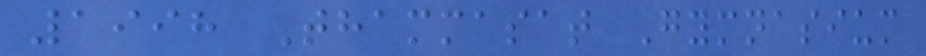1998 Thammasat Gymnasium
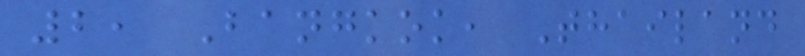2, Bangkok, Thailand
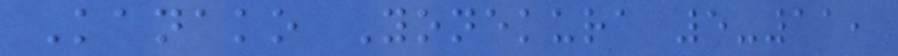Kanako Yonekura 5-11,
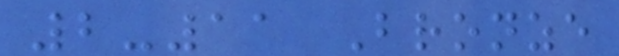2-11 Bronze
